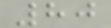80
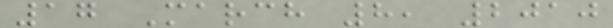17 March 8, 2010
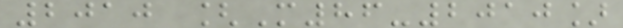2010 [M86-2010]
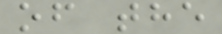of the
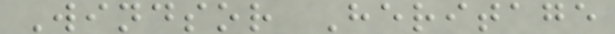Windsor Heritage
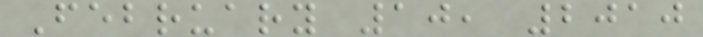February 10, 2010
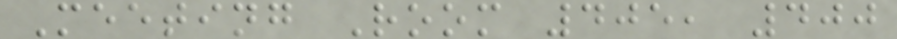Meeting Room 405, 400
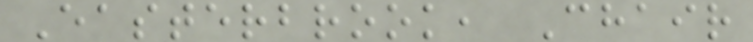Easterbrook, Chair
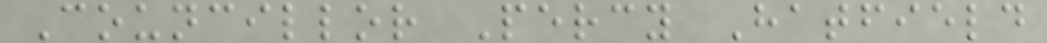Councillor Percy Hatfield
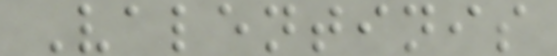Valentinis
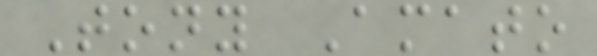Tony Amato
